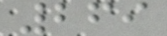269
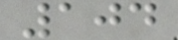104
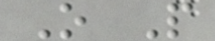O P
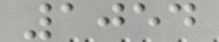1054
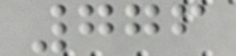776
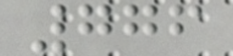776
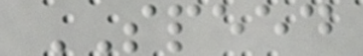SPEED
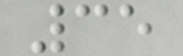35
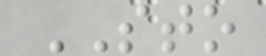STO
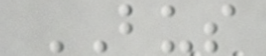BUS
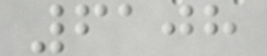6108
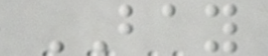BAY
